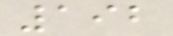192
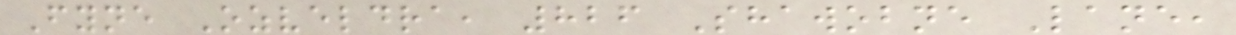Fyne Ozveldra, 826 Shawobne Lane,
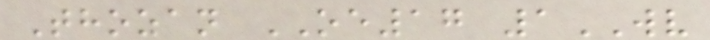Thozan OE17 1WV
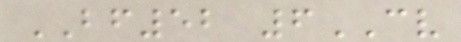BF52 6CV
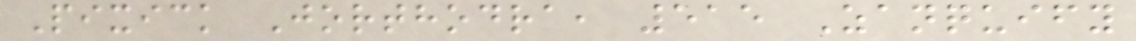Pixick Jorthodra, 515 Zanquify
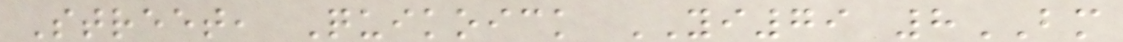Street, Quikoick YI79 8BM
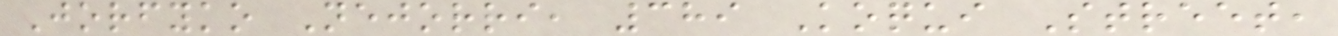Jorfyko Nejorri, 389 Koqui Street,
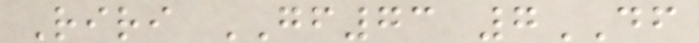Riri GF73 7DF
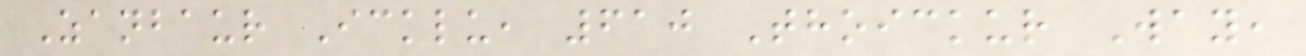Zanbaur Icklu, 610 Thoickur Way,
